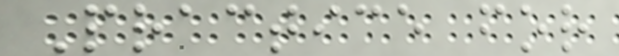Practice for
